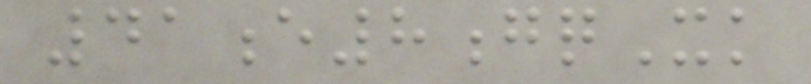41e8gqXk
